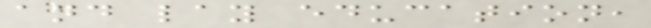and lay education,
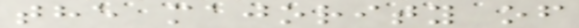the majority of
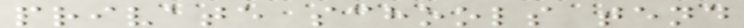private schools tend
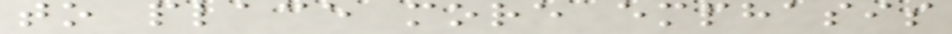to place more emphasis
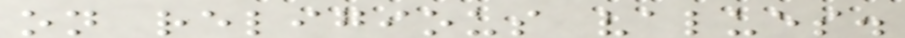on religious values.
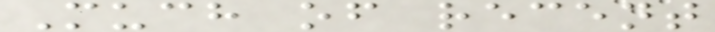Much of recent
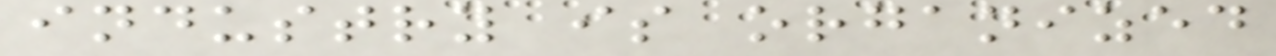industry is organized
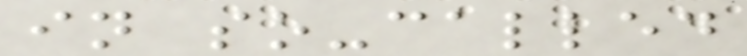in so-called
